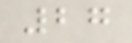27
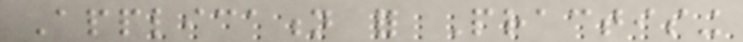Application for Practising
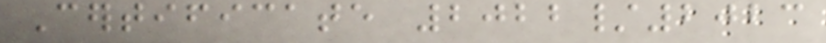Certificate 2022/2023
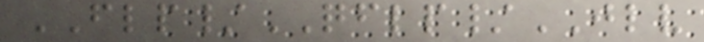FLP/QFLP/JLV
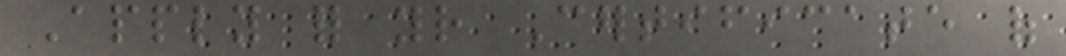Apply for your Certificate of
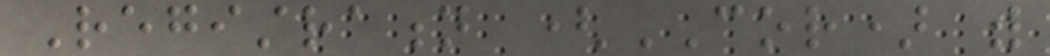Registration (COR) with
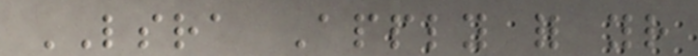LSRA Apply for your
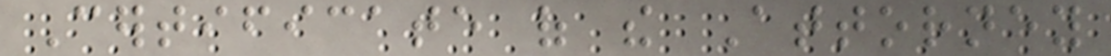Certificate of the Attorney
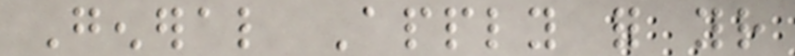General Apply for your
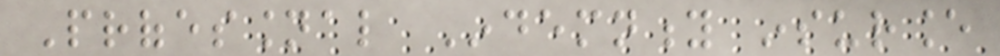Professional Indemnity insurance
